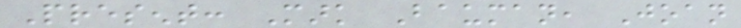Present: Mark Bauman, Joan
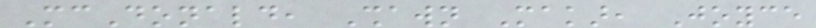McDonald, Shawn Makar, Joyce
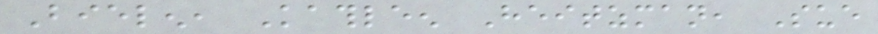Bielen, Kathleen Heitzman, Sue
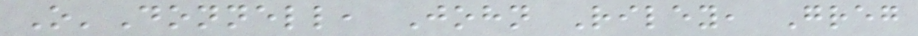O'Donnell, John Riley, Greg
